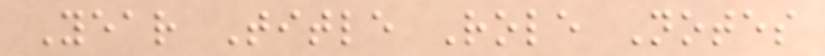Year Title Role Notes
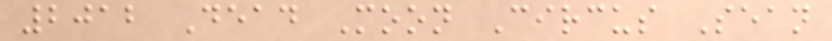2012 Dead Moon Circus Sean
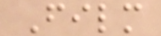Film
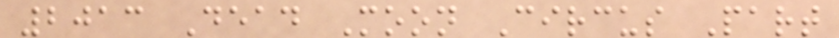2013 Dead Moon Circus Part
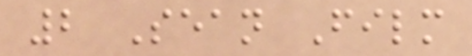2 Sean Film
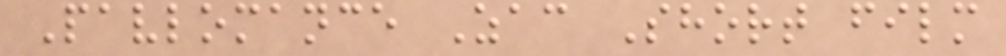Pavlomance Zac Short film
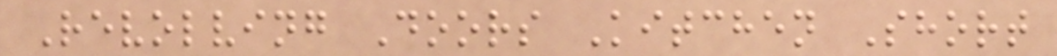Revolving Doors Kitchen Short
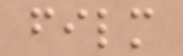film
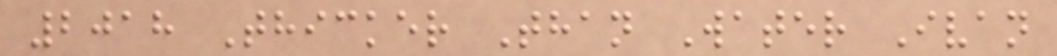2018 Thicker Than Water Ivan
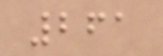261
